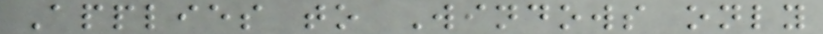Applies to Windows only
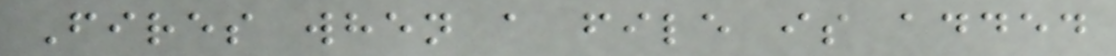Fires when a file is added
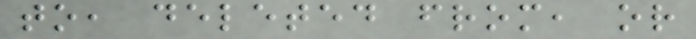to, deleted from, or
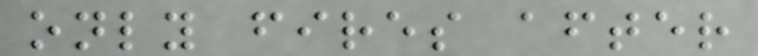only fires after
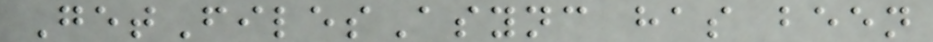GetFilesAsync has been
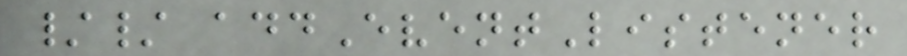// addEventListener
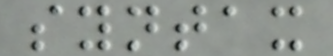syntax
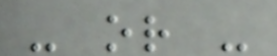- or -
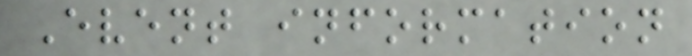Event information
